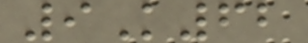9K62
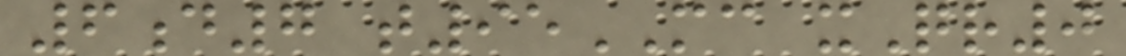6d7 t95MC xQr0
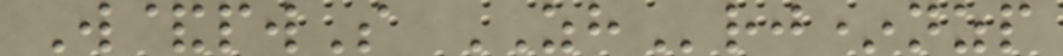W&pwS ZHrj*nzp
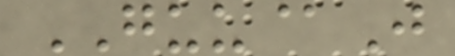GUU@J
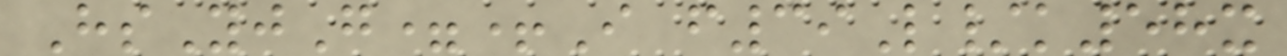HsYjG=+I f39L/k58x
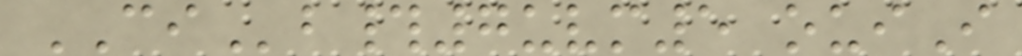CIb#7uvm5 ouiI
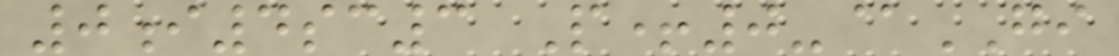0i4sc3 P+0-@GI
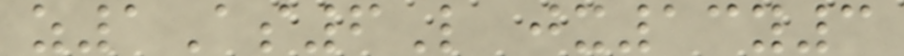z1As6L jx13y3
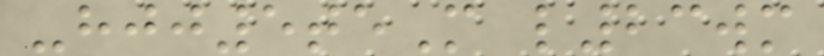-hjj5teM l23wm
